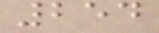254
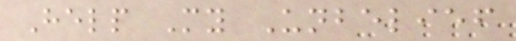Help My Unbelief
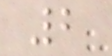2
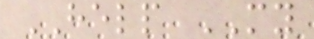HELP MY
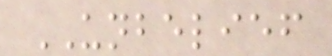UNBELIEF
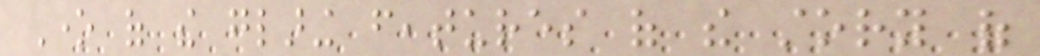One of the glaring features of the story of
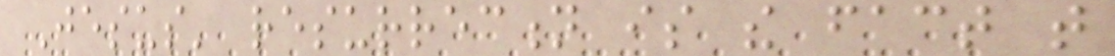Jesus' resurrection is the fact that
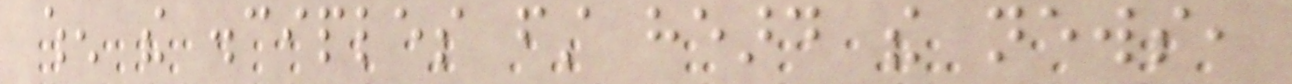when the disciples first heard the news,
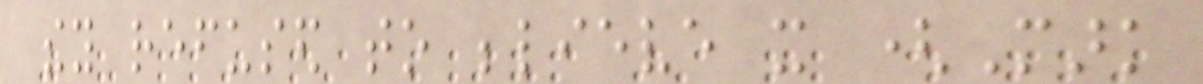they refused to believe it (Mark
